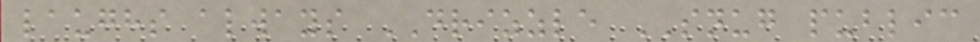laughs always DRIZZLE SNUG public
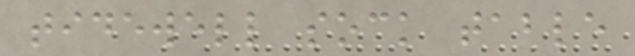tidewell sock table
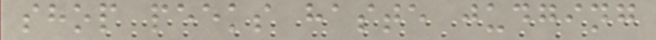shop peeks haste judging
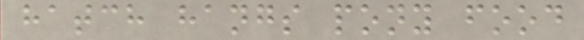hatch hangs pony food
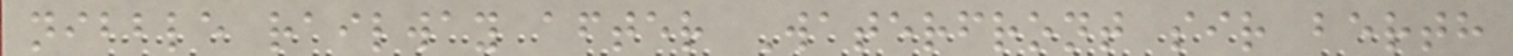nibble railway after Waterfront sir berth
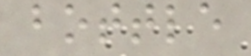bottle
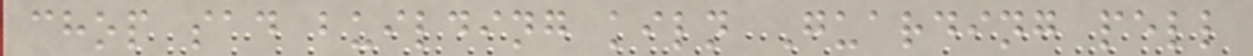chop sad building kiln Guarding pell
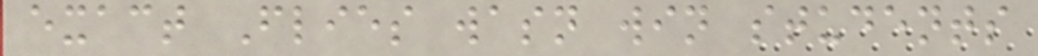exact Flies wasn win students
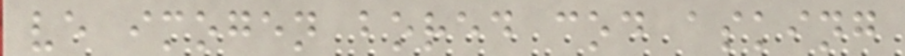ve imogen bored cod asking
